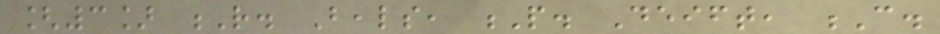[3] R. Beals, P. Deift, C.
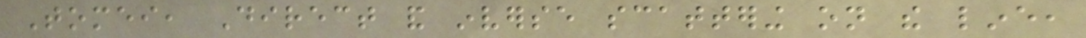Tomei, Direct and inverse scattering on the line,
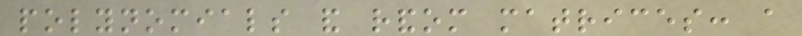polynomials and random matrices: a
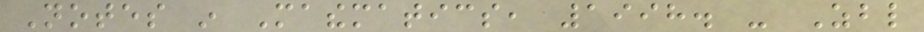Notes in Mathematics, 1998. - Zbl
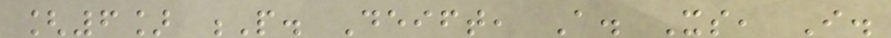[6] P. Deift, A. Its, I.
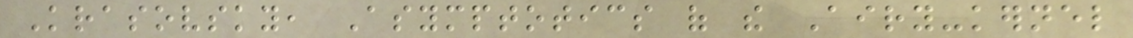Krasovsky, Asymptotics of the Airy-kernel
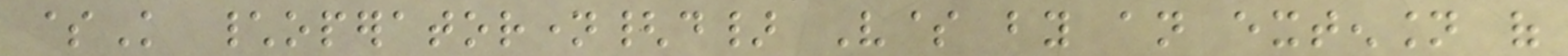$K \operatorname{d} V$ by an extension of
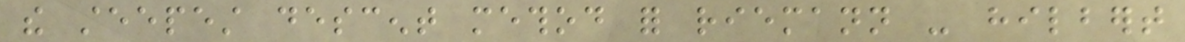the steepest descent method for riemann - hilbert
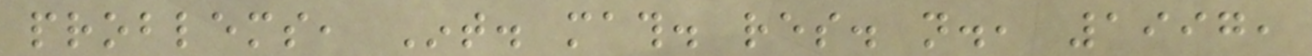problems, Int. math. res. not., 1997,
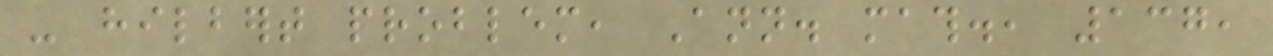- hilbert problem, Ann. math., 137,
